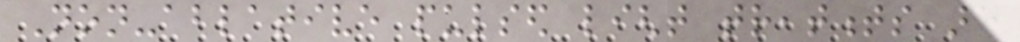Non-ablative pulsed light treatments are
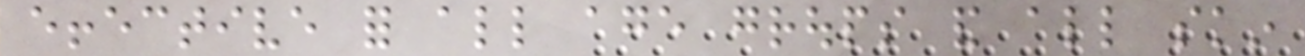effective for all age groups and all skin
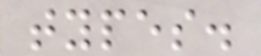types.
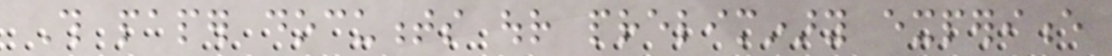This paper documents our preliminary experience
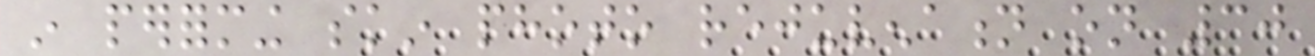in performing skin photo rejuvenation on 30
